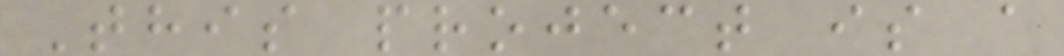This project is a
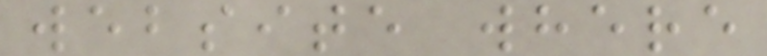website where
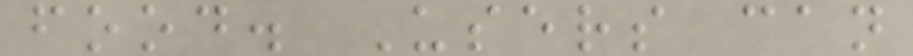food. Users can
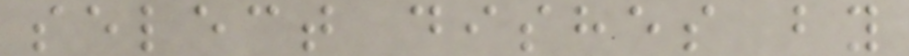select dishes by
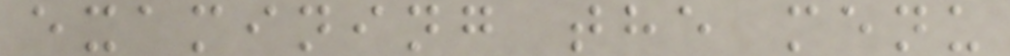examining the menu
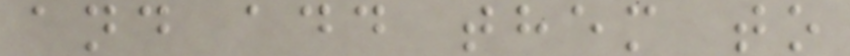and add them to
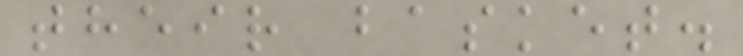their basket.
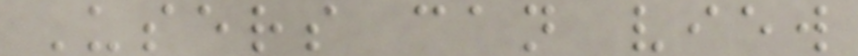Users can view
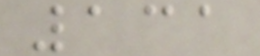131
